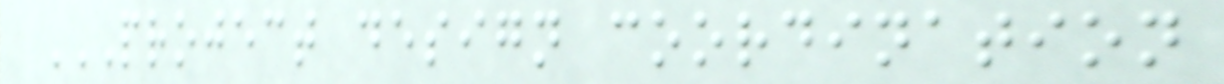PROJECT DESIGN COORDINATION
